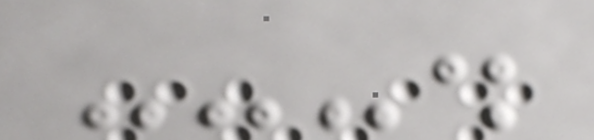---.
